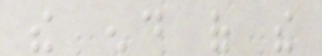the end of the
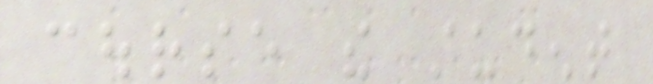course the student
